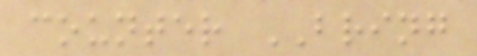counter BRING
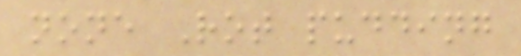none Rot pudding
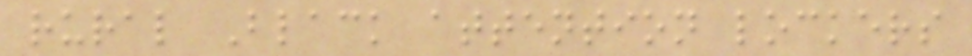rural Black attention lockers
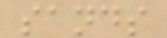sands
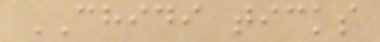CHIDI ticks
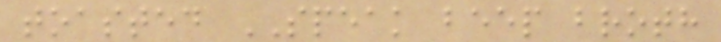toasted SPEAK beep broth
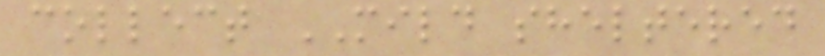collect MILD sheltered
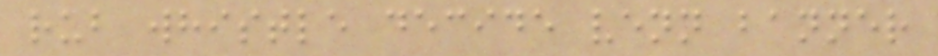rub whistle decide venn banner
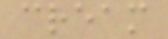cream
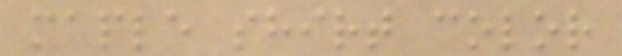maple shirt color
